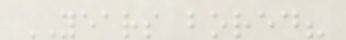YEARS bored?
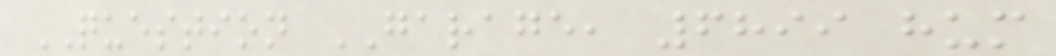QUESTION GARAGE, 6899 hum
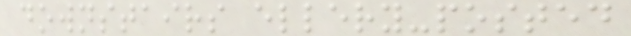downstairs ellery-posted
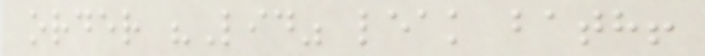order "Lid" leak bath!
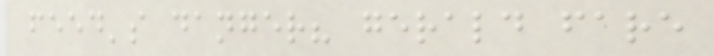feed's danger? gerald fare
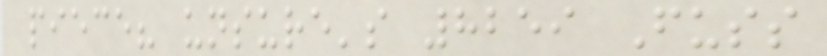piece? unsure's 8259 Fuss
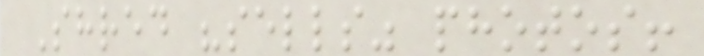Shred "sells" photos!
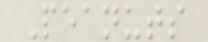Peanuts
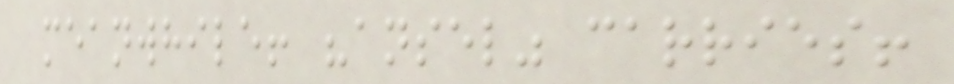meanwhile! "ansel" carries!
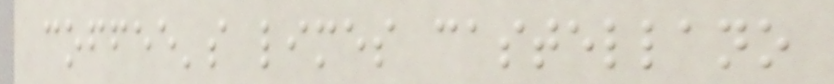coffee's limes castellano
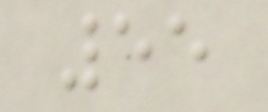55
